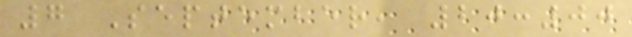7 September, 20:00
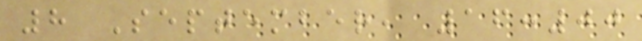8 September, 16:00
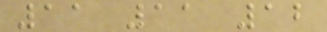11 11 12
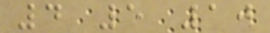4 5 10
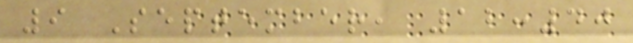9 September, 12:40
